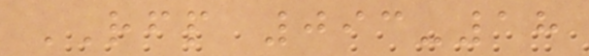RFP 093-18
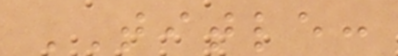TITLE:
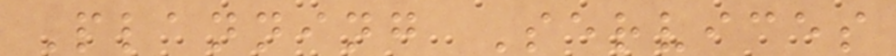Planning Services
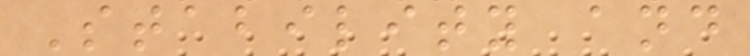Stability and
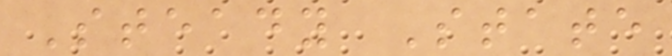Steady State
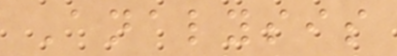Analysis
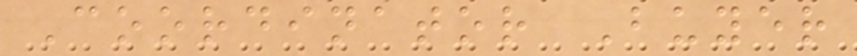Coordinator Buyer
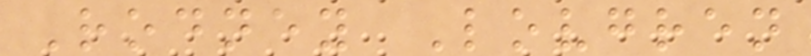Rodney Lovgren
